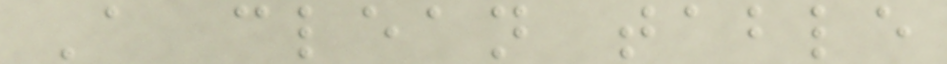A clean table
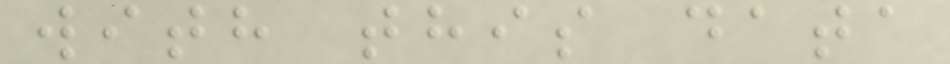with this data
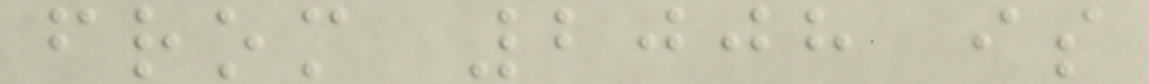from 2008 is
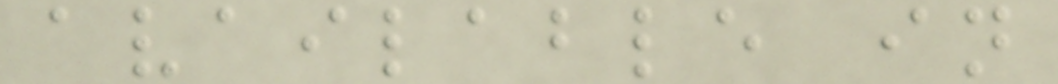available in
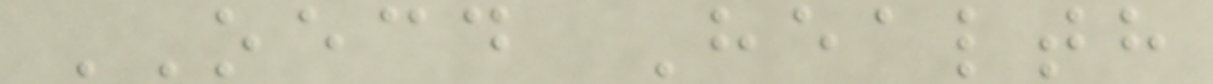OECD Health
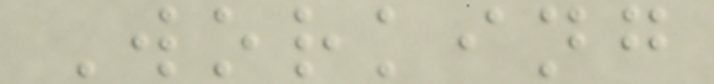Working
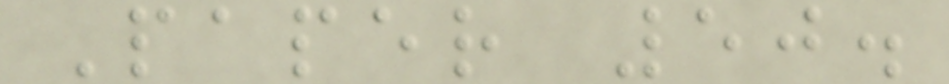Paper 50.
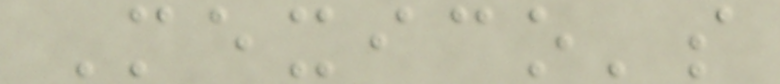Mexico's
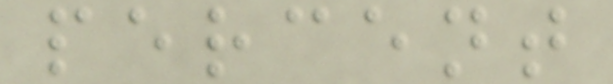percent
